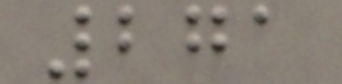271
